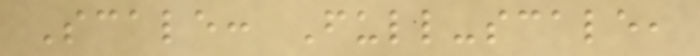Scale: Full-scale,
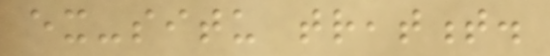ex-situ treatment.
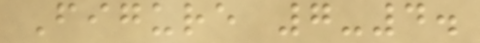Figure 7-4.
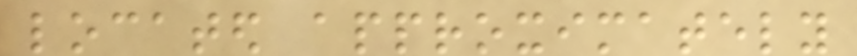located approximately
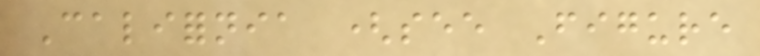California (see Figure
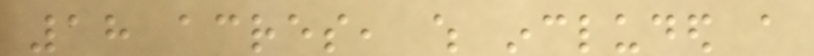18 acres, which included a
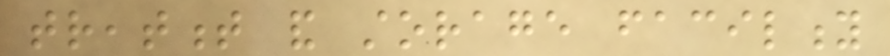treatment and storage facility
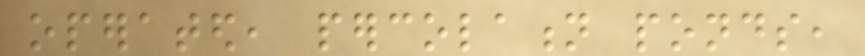operated, percolation ponds,
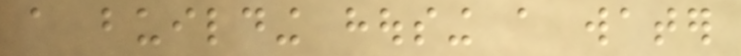a building housing a water
